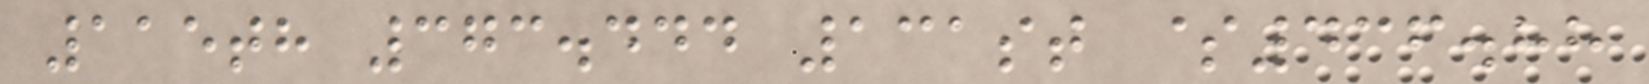115th 373.444 131st $436.88
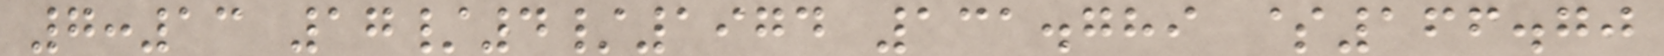7:13 17/4/1974 131.789 $166.70
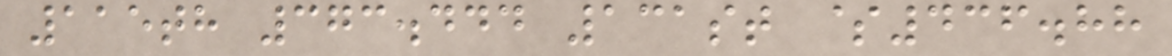115th 373.444 131st $436.88
